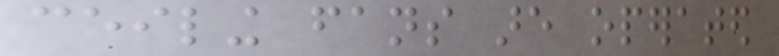ceiling fans are operated
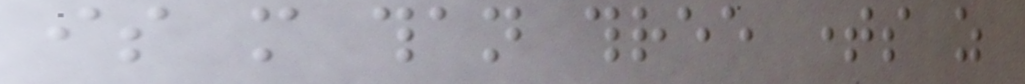is more than three times as
